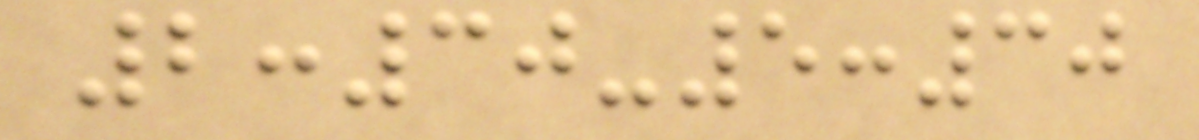2:30-5:30
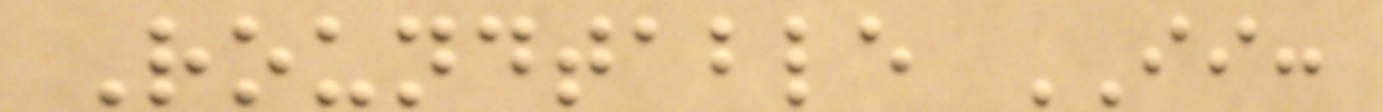Roundtable II:
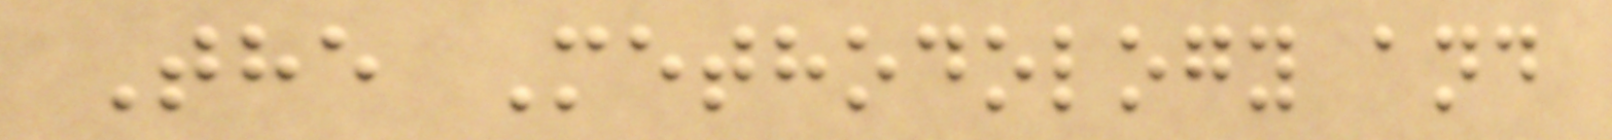The Methodology and
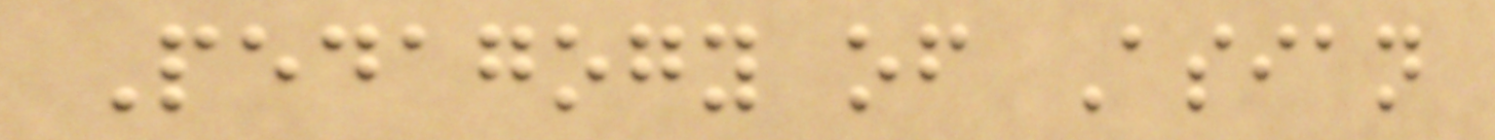Pedagogy of Asian
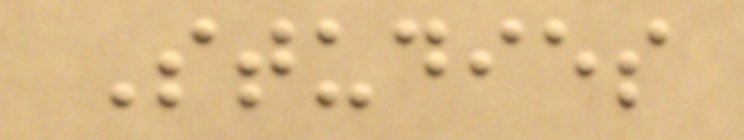Studies
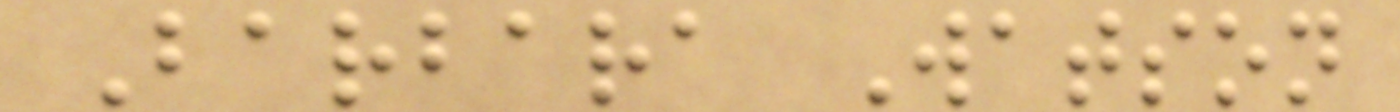Barbara Watson
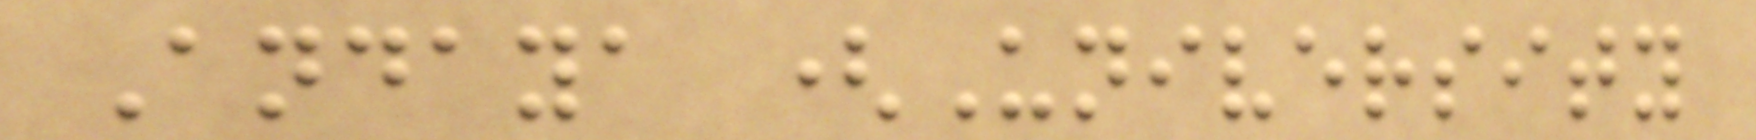Andaya (University
